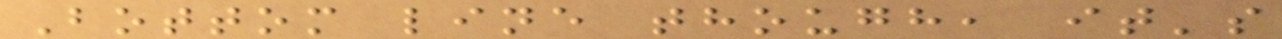Bottom line though, it's
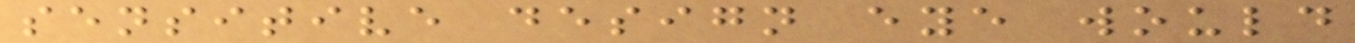sensitive design eye would
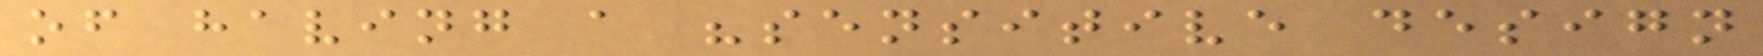of having a "sensitive design
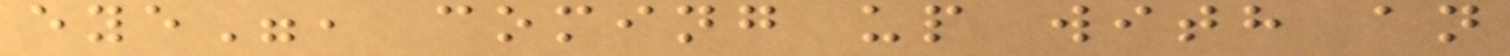eye", coming up with an
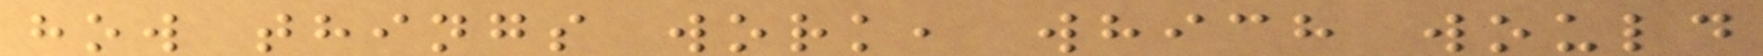how things work, which would
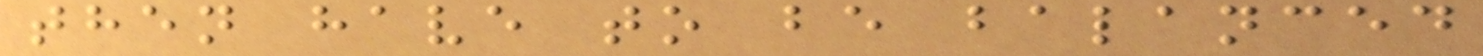then have to be balanced
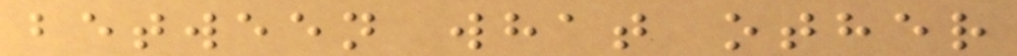between what other
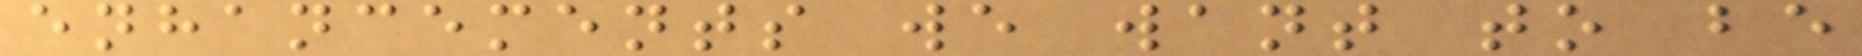enhancements we want to be
